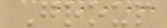Group
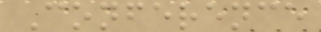Conference
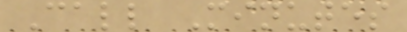Call Minutes
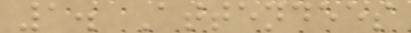1. Attendees
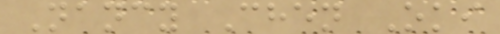Nancy Chen Oki
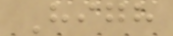High
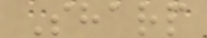Sharp
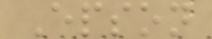Epson
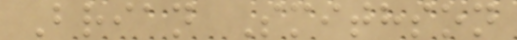Brian Smithson
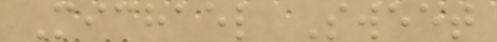Michael Sweet
